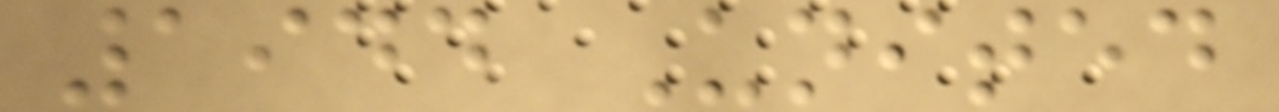1944 United
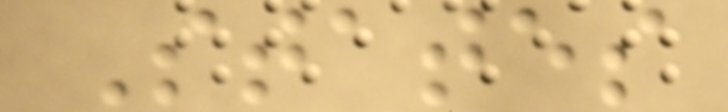States
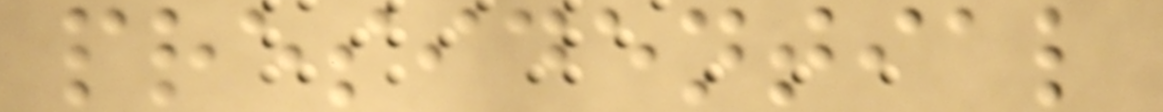presidential
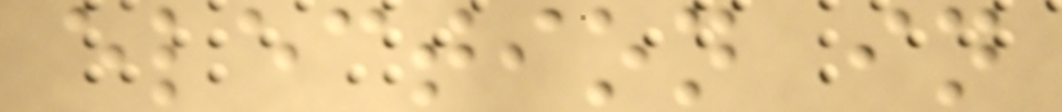election in
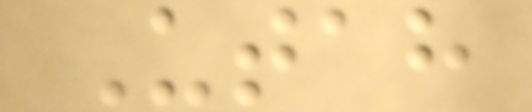Utah
